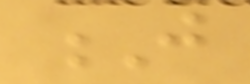J
